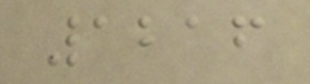1216
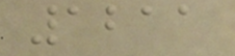1211
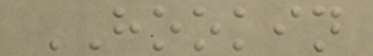HOOKIN
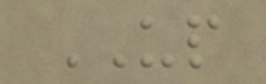UP
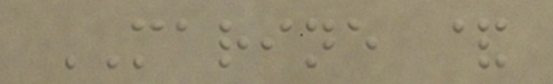MARINE &
